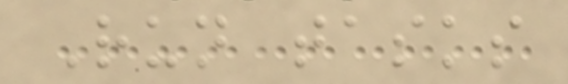Run tasks
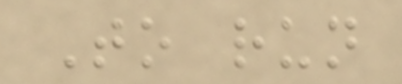To run
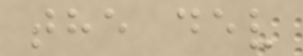the dev
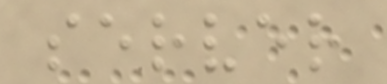server
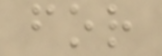for
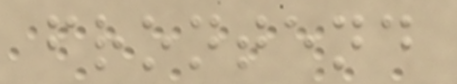frontend
